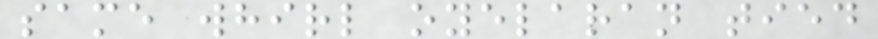same whirl oyelaran tied
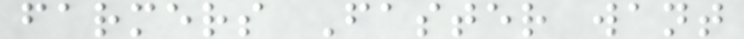farmers Faster want
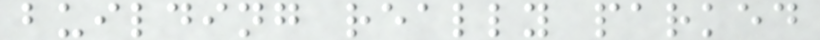building really parked
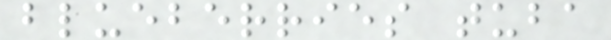blueberries tuba
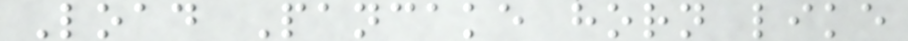Load Pancake horn like
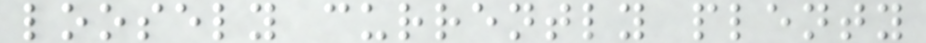loosely currently plenty
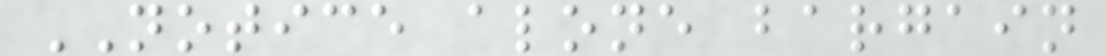NOTICE alone bargain
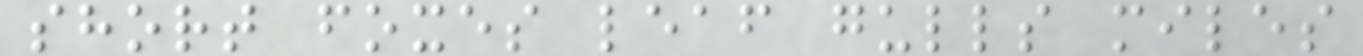short foxes leaf gulls miles
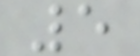5
